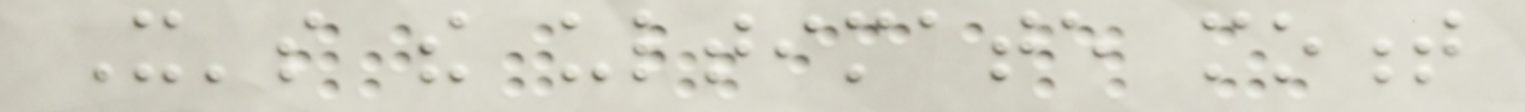It's the ultimate moment
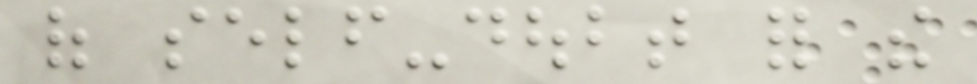of self-doubt for the
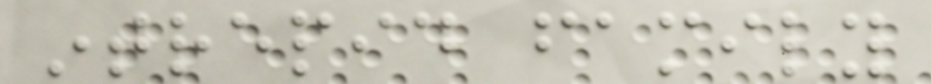intrepid family
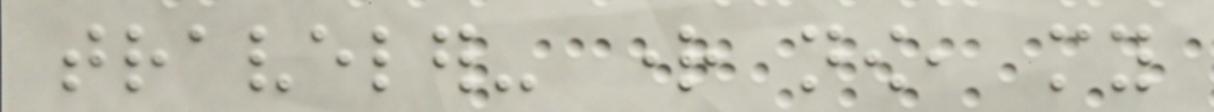traveler- right now, my
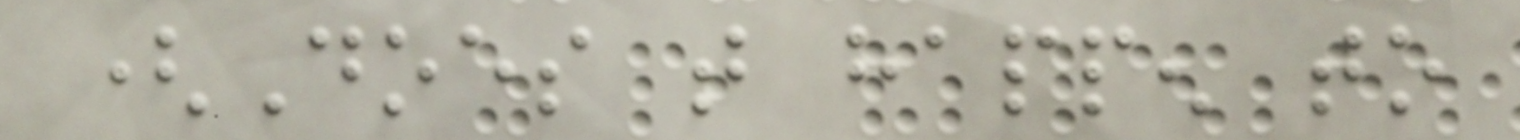(Does that happen to
